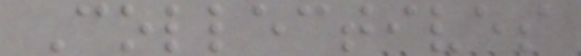Collectives
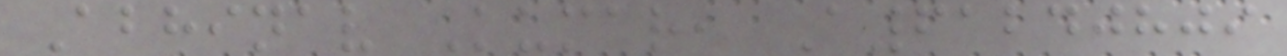Abhinav Kumar, A61240809
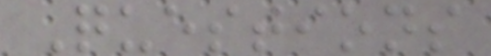Questions
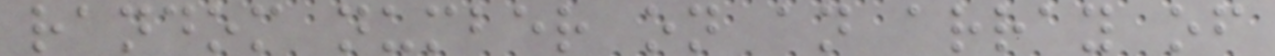random number on an array of
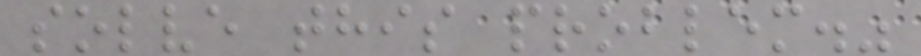solve this problem."
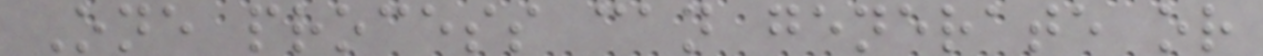One process can generate or
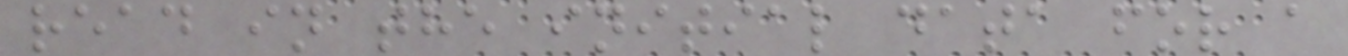read in the initial data for a
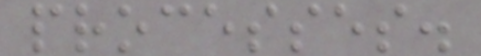processes.
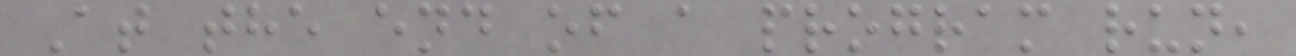At the end of a program run,
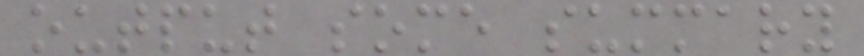output some summary
